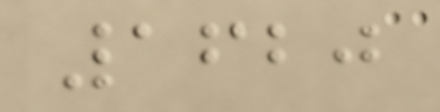1620
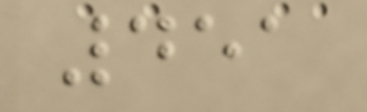451
